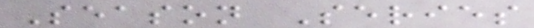Season Series
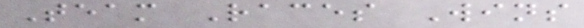Team Races Wins
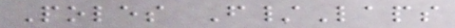Poles F/Laps
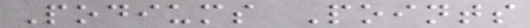Podiums Points
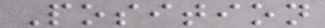Position
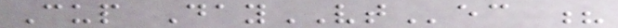Cup DayVTec ?
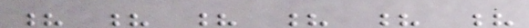? ? ? ? ? ?
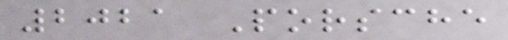2021 Porsche
